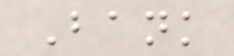Bank
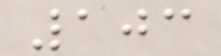103
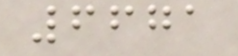6671
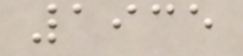1935
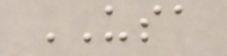USA
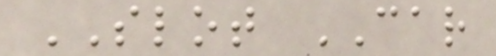SLOT CAR
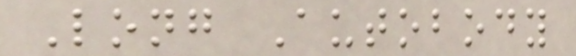Long Autobody
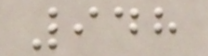948
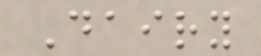Dairy
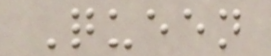Queen
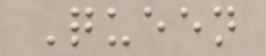Queen
